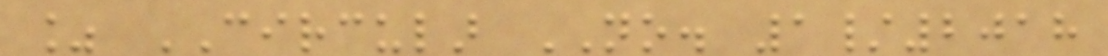% CIRCULAR NO. 1/2018
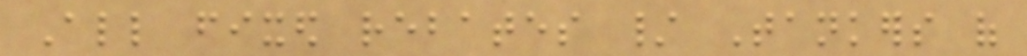All fixed rebates / Tankers of
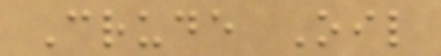Crude Oil
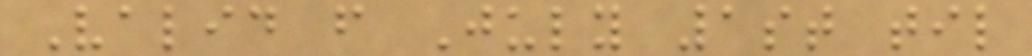Valid from July 1st til
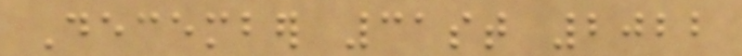December 31st 2022
